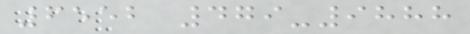6552 479-9888
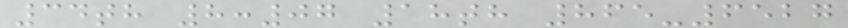34th 8:07 18th 865-6527
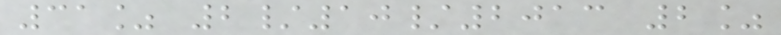31% 2/10/2013 2%
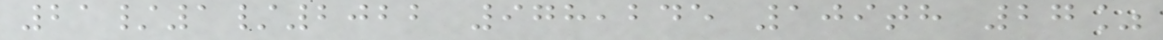21/1/2022 978,245 109th 27%
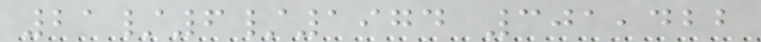21/6/1974 301,422
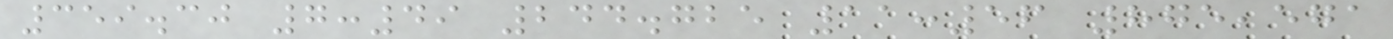359.30 7:49 244.725 11:56 875,571
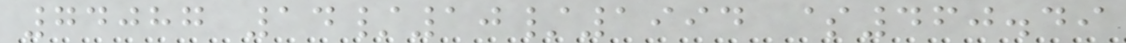74087 14/10/1994 $460.49
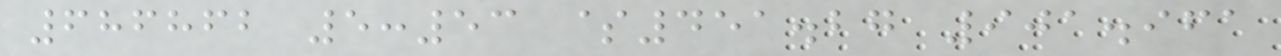686862 5:53 $451.27 901.961
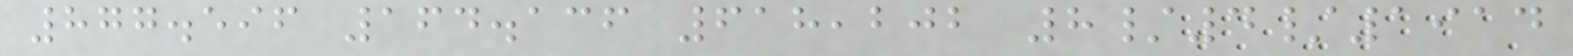877.596 164.136 618,202 8/4/1914
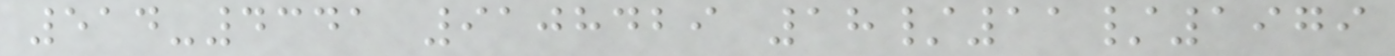514-4341 9108429 18/11/1979
